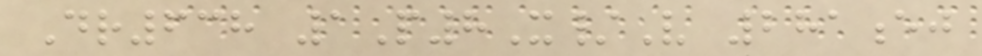Dr638 1P8X/V 281ej
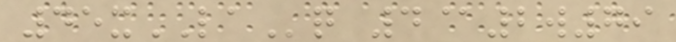45xLAq 4@2w79
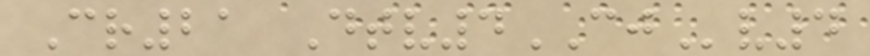Cr21 Dtv4CJv4
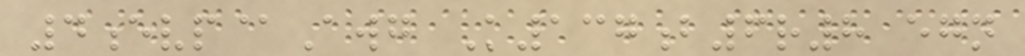4evp@Awg K137b6r8 egn
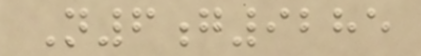N6g9285
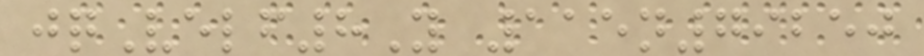jqVelf8Y 115n79250
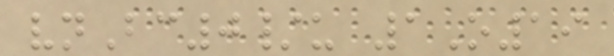vnBc0/u 1O19
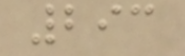293
